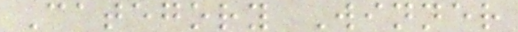Category Winner
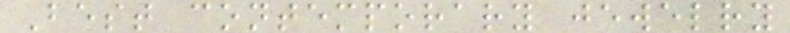Best contemporary jewelry
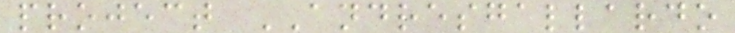project ANDRESGALLARDO
